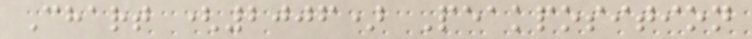Chart (2006) Peakposition
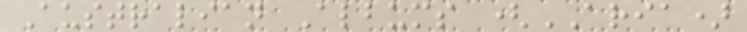Australian Albums (ARIA)
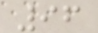96
